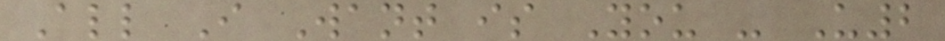All I Want is You - U2
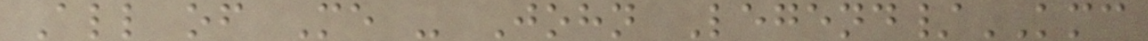All of Me - John Legend/KMC
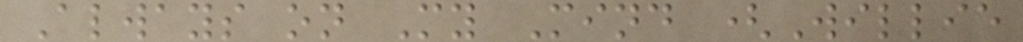Always on My Mind (Willie
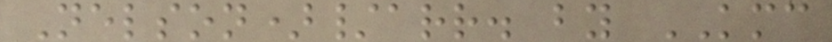Nelson)/arr. by KMC
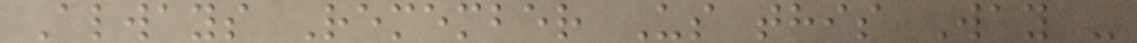Always Remember Us this Way -
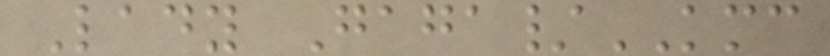Lady Gaga/KMC
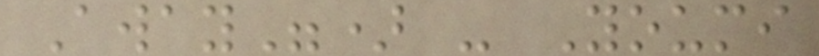Away") - Youmi
